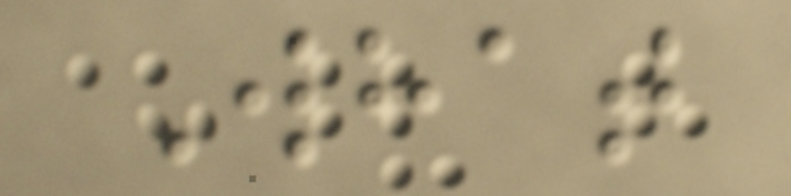What
